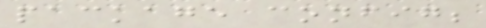package config;
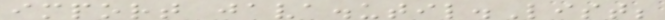import java.util.List;
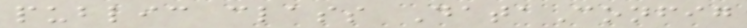public class DataConfig
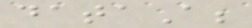dataA;
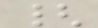{
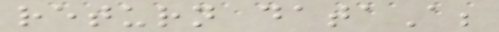return dataA;
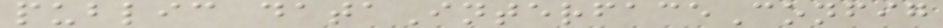public dataInterfaceConfig
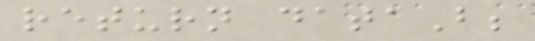return dataB;
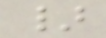}
